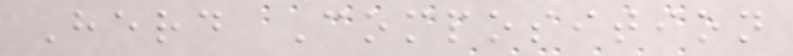Herd Composition
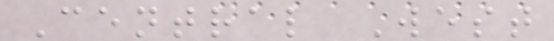Central West
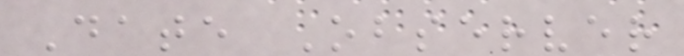Date Observer
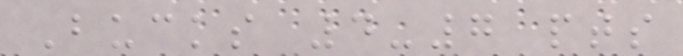Bucks 4-7 pts
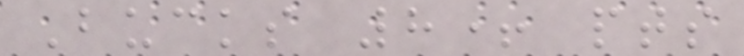Bucks 8+ pts
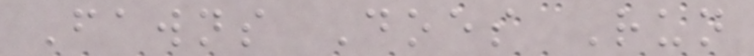Fawns Does Run
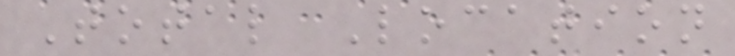Total Location
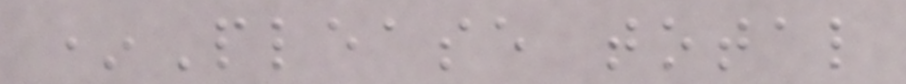*Please total
